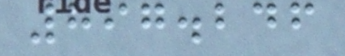897.246
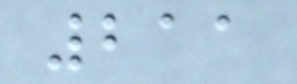211
